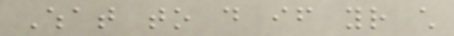What to do if your child
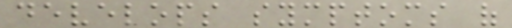develops symptoms of
